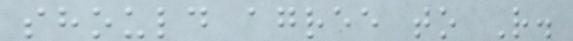should agree to R.
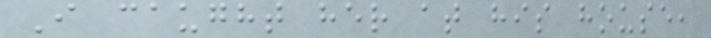I caught her at his house,
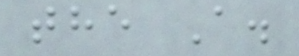the A.
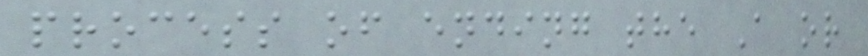process of ending the A or
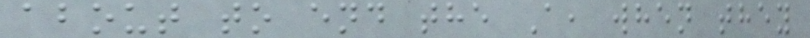about to end the A, when they
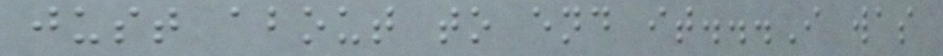just about to end it...I was
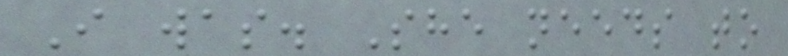I was. She needs to
